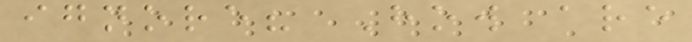ignore? How are
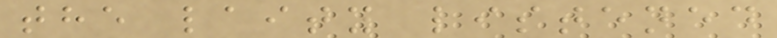the laity listened
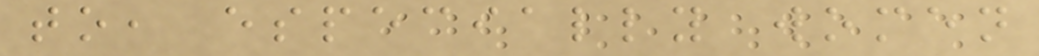to, especially women
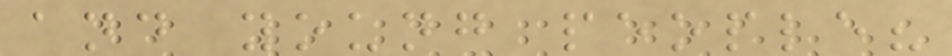and young people?
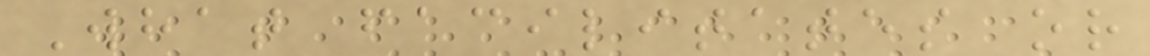What facilitates or
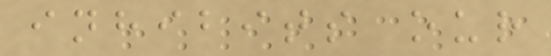inhibits our
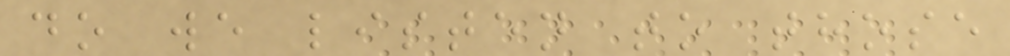do we listen to those
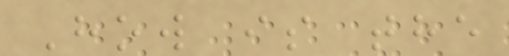How is the
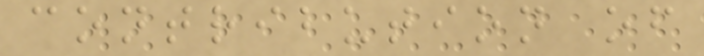contribution of
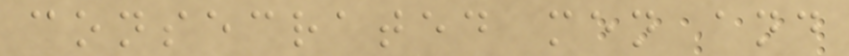consecrated men and
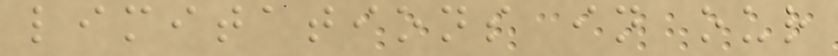limitations in our
